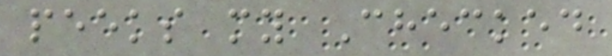peeks my Checked
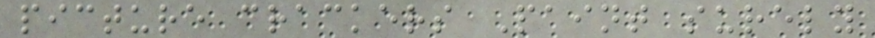picture crackers Paint surely
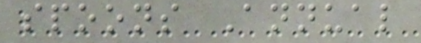spoons Annual
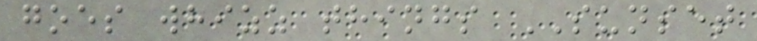goes whizz things SUNSET
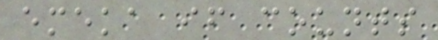emeka if counts
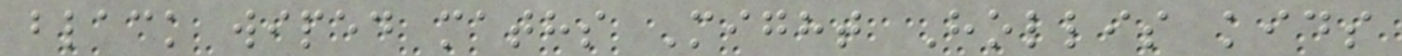black wiped maths Might Hollis kids
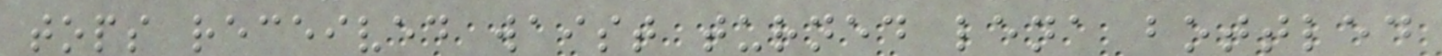tops received waist turned lena bottled
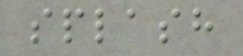splash
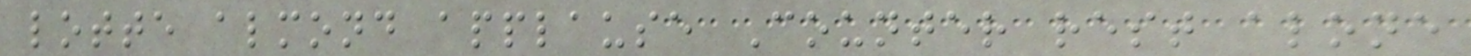lotte almond applause Counter rest alone
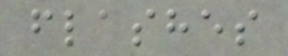flashes
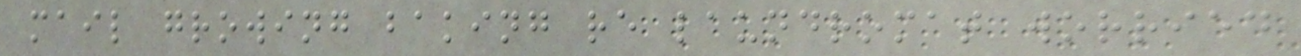mail growing baking re laundromat worried
